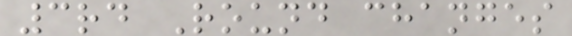3rd Round changes
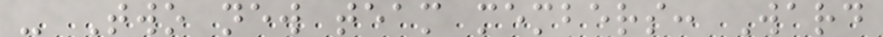- Two new team members: Ward
